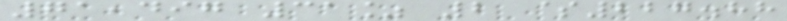71,497 31% 2 $227.88
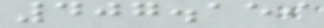407.159
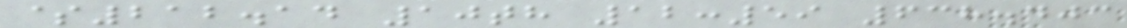$212.14 10th 12:59 638.403
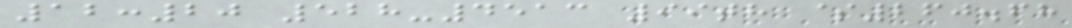12:20 528-4513 99th $260.68
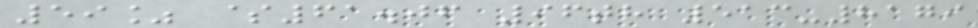59% $61.06 96th 513-8179
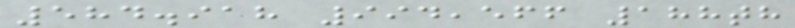584.918 994,566 188th
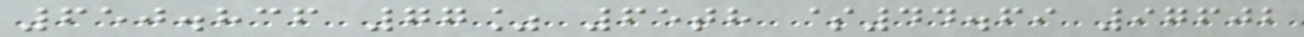650.836 77% 65th $44.69 97602
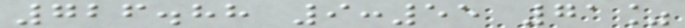726.88 9:55 71%
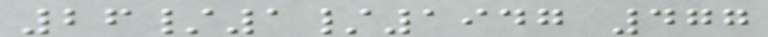26/1/1947 477
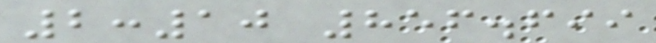2:10 856.699
